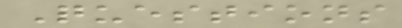Questions
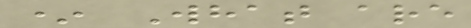* What are
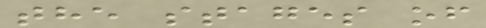the stages of
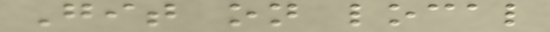Git on local
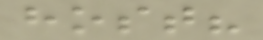host?
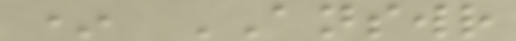* ANSWR
